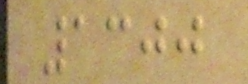1300
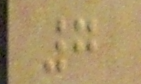7
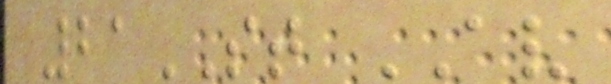21ST AV
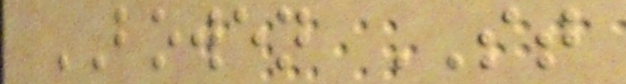BOWEN ST
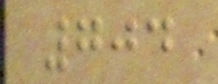704
